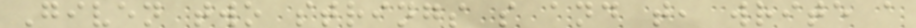Given two strings s and t, write a
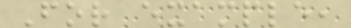For example,
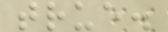true.
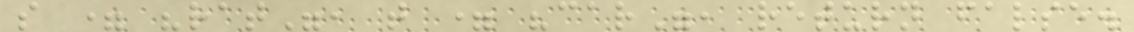s = "rat", t = "car", return false.
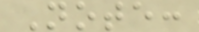Note:
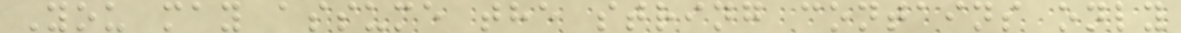You may assume the string contains only
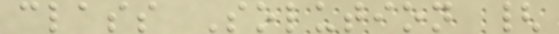class Solution {
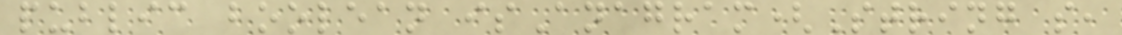public boolean isAnagram(String s,
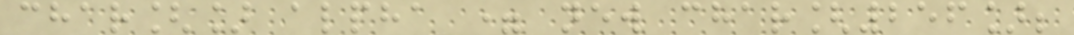char[] alpha = new char[256];
